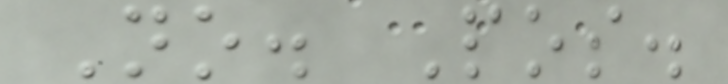No. Pos.
